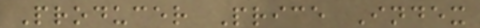Producer Price Index
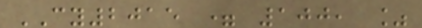CY2015 = 100, %
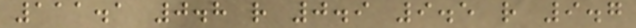111.1 0.8 r 0.9 9.5 r 9.7
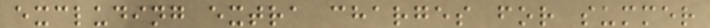excluding extra charges for summer
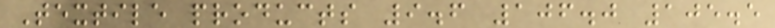Textile products 9.6 106.0 105.5
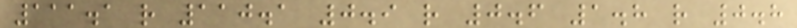111.1 r 110.1 0.9 r 0.6 1.8 r 0.8
